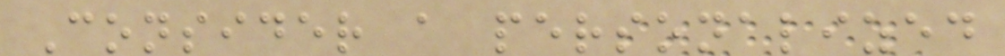Consider a personalized
